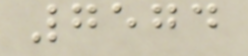7574
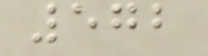572
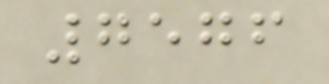7576
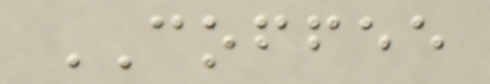COFFEE
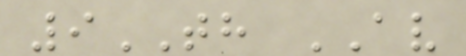9TH AV
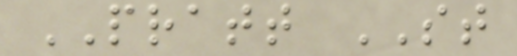PRATT ST
